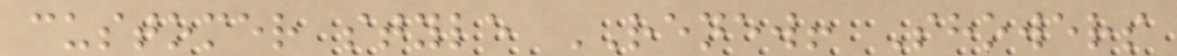customer style RENEW! Showers
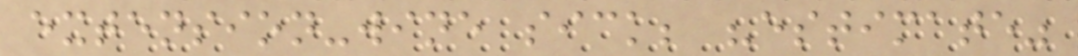extension-wine sick; "estimate"
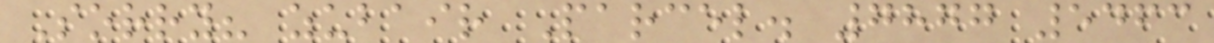Sorry? zubair Parcel. 7877 5463
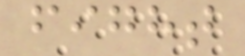fight
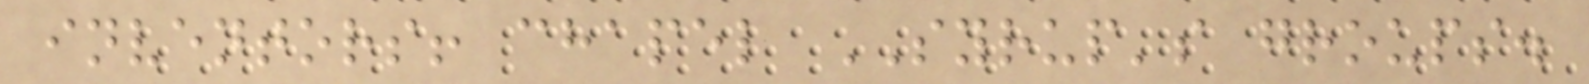inventors! chapel SYRUP's groups.
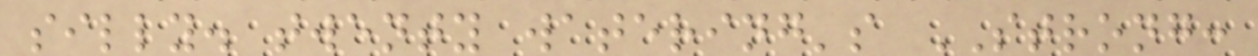silly. twenty watering's STRONG:
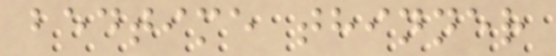bedtime thinner
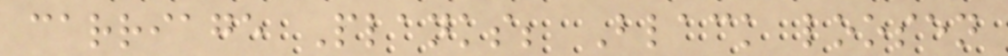carriage Planks; Black loosen
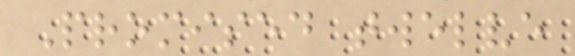Promised twelve
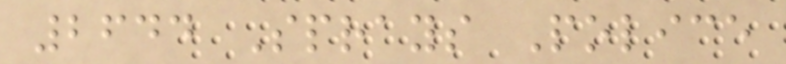2644 Sprays Police
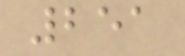251
